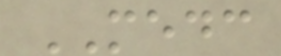MEDC
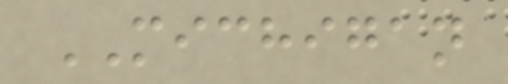MICHIGAN
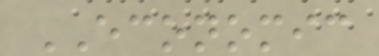ECONOMIC
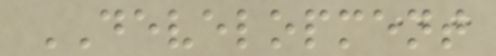DEVELOPMENT
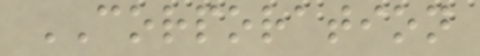CORPORATION
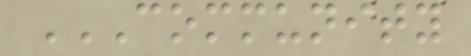COMMUNITY
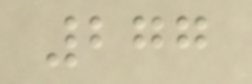277
